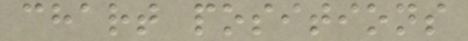chart positions
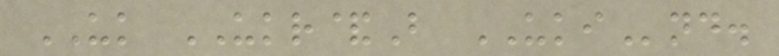UK UKR&B UKInd.
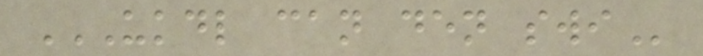UKDL CAN DEN SWI
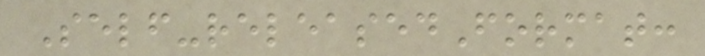Self-releasedFormat:
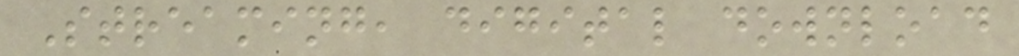Streaming, digital download
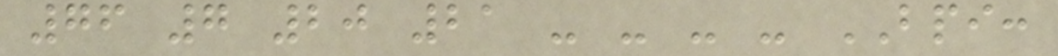76 7 20 21 - - - - BPI:
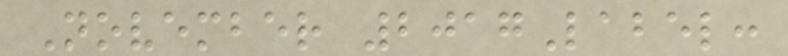November 2017Label:
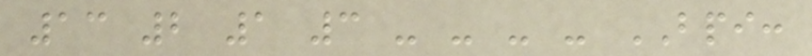13 2 1 3 - - - - BPI:
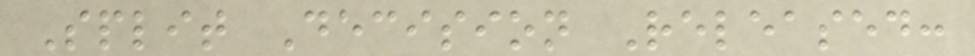Split Decision Released:
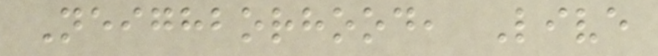Neighborhood, Live
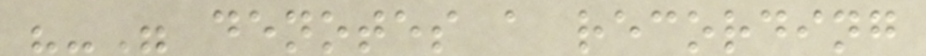"-" denotes a recording
